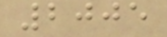2005
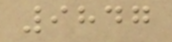9847
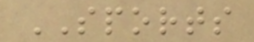SPORTS
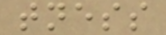tness
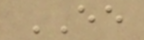EE
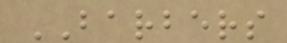BARBERS
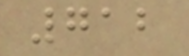712
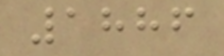1886
